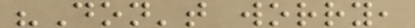"Don't worry,
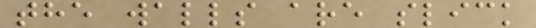the walls are slick
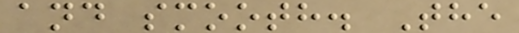and smooth. The
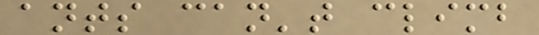ants can't climb
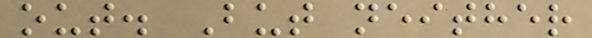out. But neither
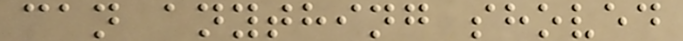can anything shoved
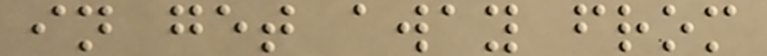in get away from
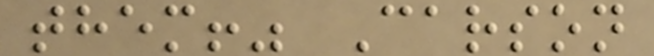them!" Carson
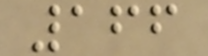166
